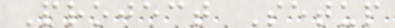Project Setup
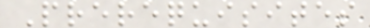Prerequisites
